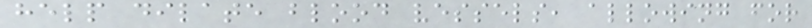help dilate blood vessels, allowing for
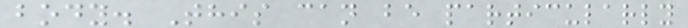body. This can be particularly
